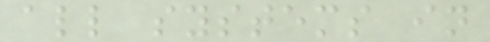all systems in
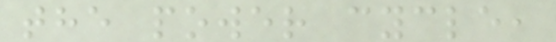the power cycle,
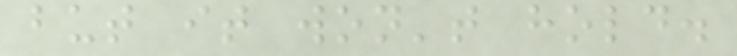but it won't hold.
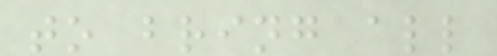to bring all
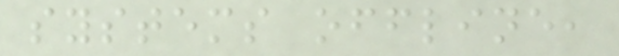systems offline,
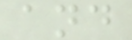and
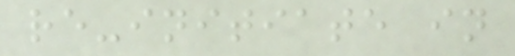re-initiate in
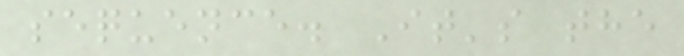sequence. It's the
